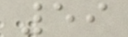59
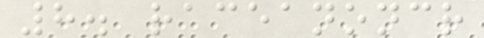8. raceanoncr
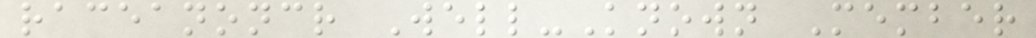raceanoncr Well-Known Member
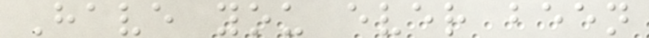Have you ever been
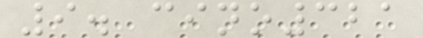9. cino321
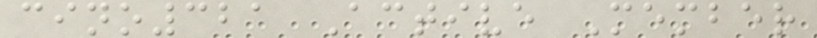cino321 Active Member
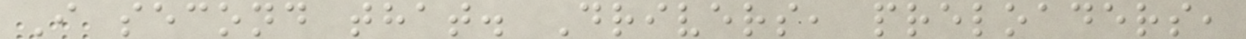I second that. Drivers, preloaders,
